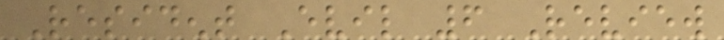Resident Evil 6 Review
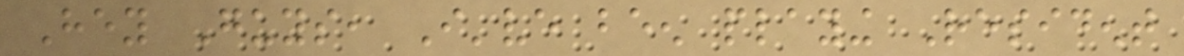Hey Guys, I've been playing Resident
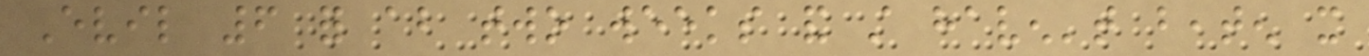Evil 6 for about two weeks and still haven't beaten it
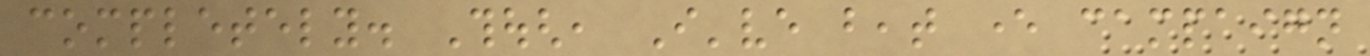completely. Though, I've beat ever campaign
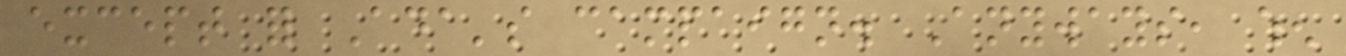except for Ada's campaign. Anyways, when
